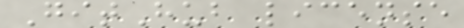GitHub license
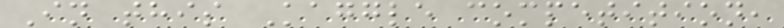In this Kaggle competition,
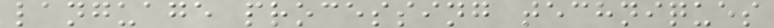language processing techniques
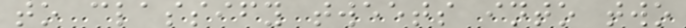to classify tweets into two
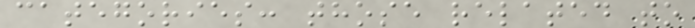categories: those related to
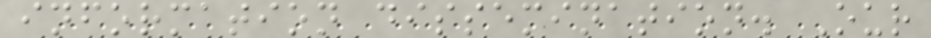information dissemination. Our
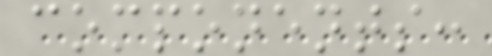components:
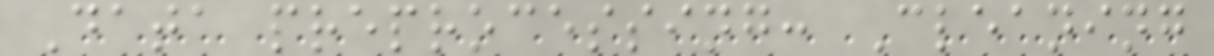Data preprocessing: Cleaning
